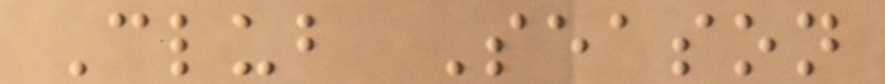Club Season
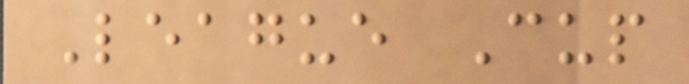League Cup
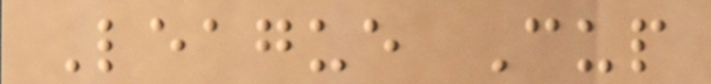League Cup
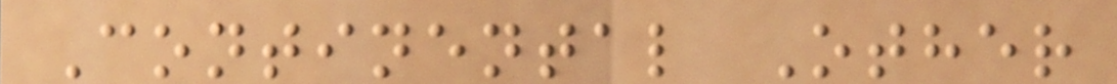Continental Other
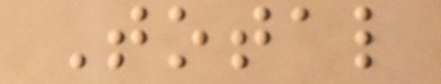Total
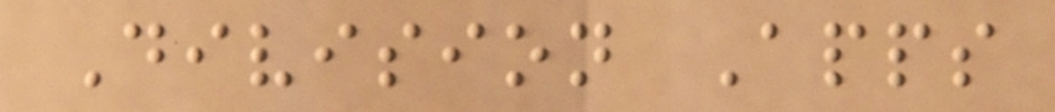Division Apps
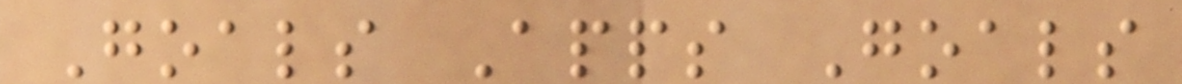Goals Apps Goals
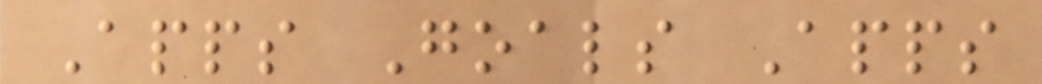Apps Goals Apps
